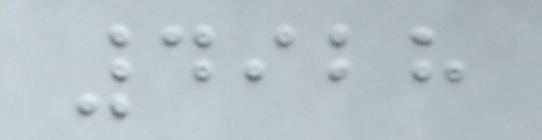4928
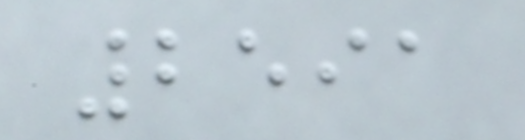2591
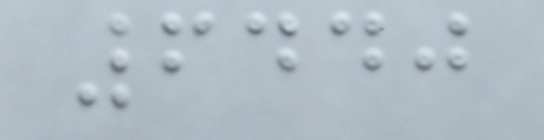6440
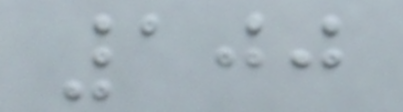100
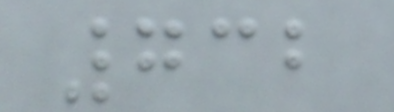732
